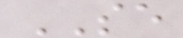SE
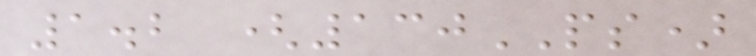1.2 (130PS)
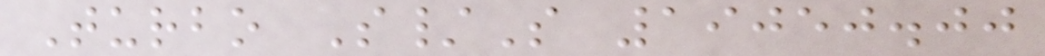Turbo S/S 19050.00
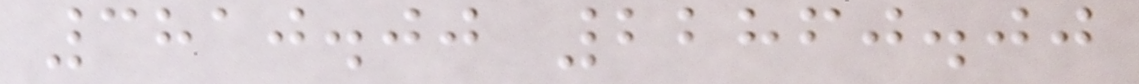3810.00 22860.00
